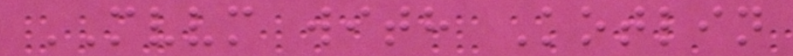MVVM with Kotlin
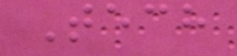Tech
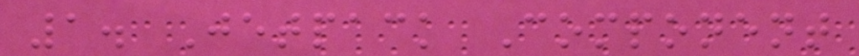1. Jetpack Component
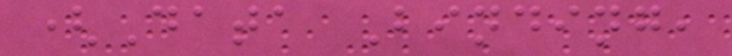(Data Binding,
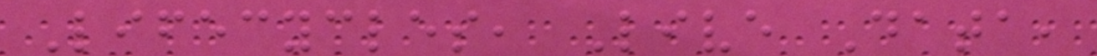Lifecycles, Live Data,
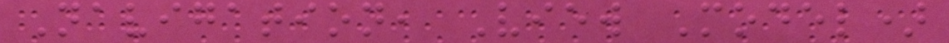Navigation, View Model)
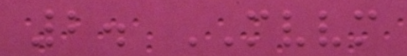2. MVVM
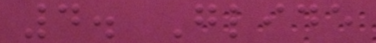4. Glide
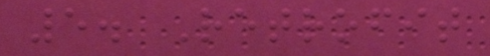5. Retrofit
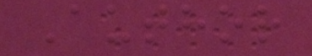Author
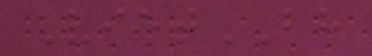VietBH
